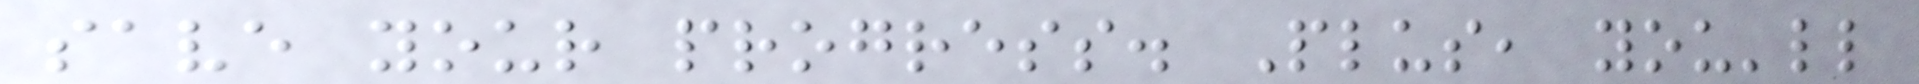save your progress. Plus, you'll
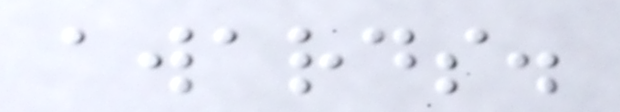awards.
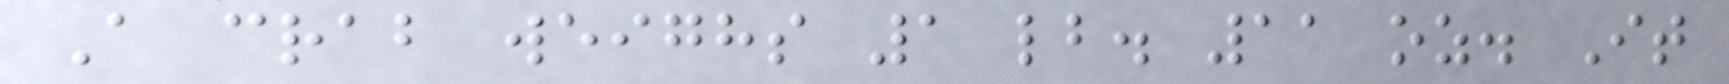A crab weighs 1 lb. 11 oz. It
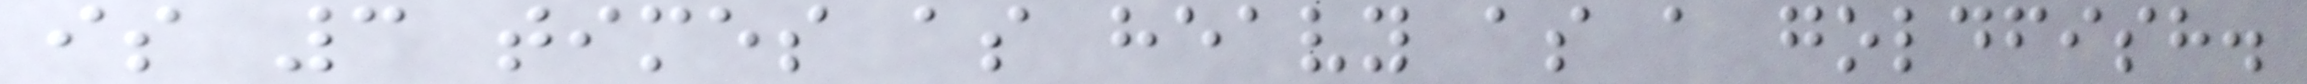is 3 times as heavy as a goldfish.
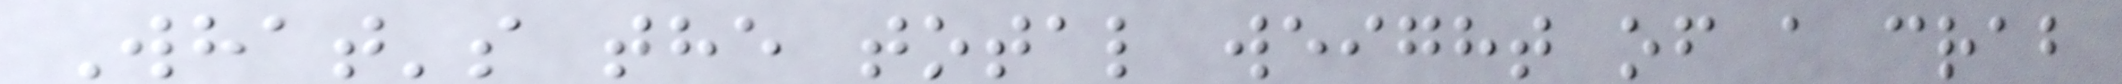What's the total weight of a crab
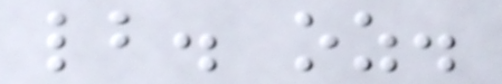lb. oz.
